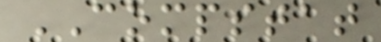COMPSTAT
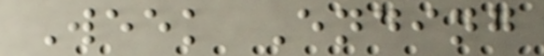Week Ending
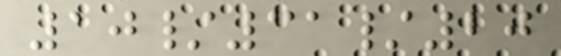10/31/20
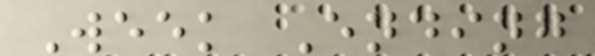Week Ending
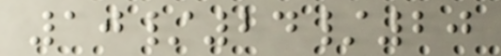10/24/20
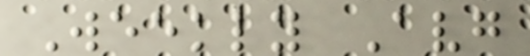Weekly Avg
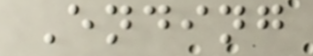Ending
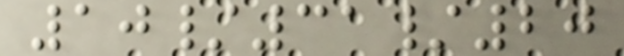10/31/20
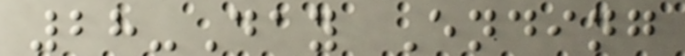28-Day Ending
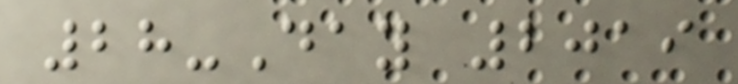28-Day 2019
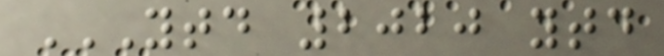YTD 2020 YTD
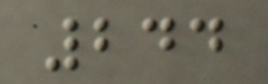244
